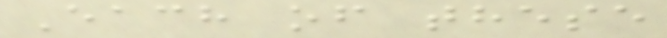Each of these
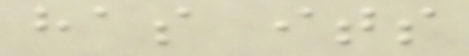has its
